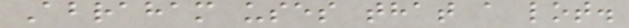Abraham uses that a lot.
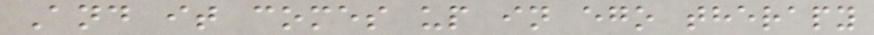And it comes up in ego therapy
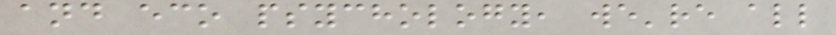and eco psychology, we're all
